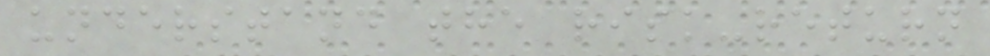understand the risk-return
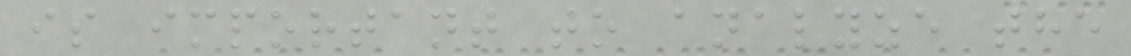is important to analyze the
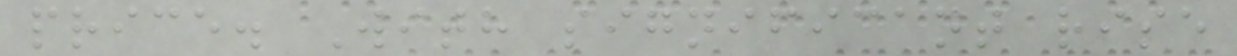price. With significant rise
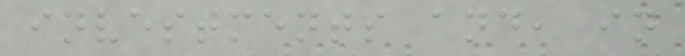investments and, in
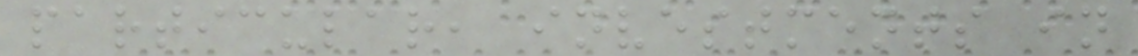particular, investments in
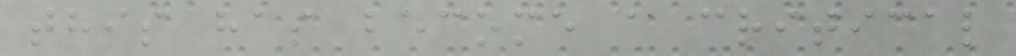this has become a critical
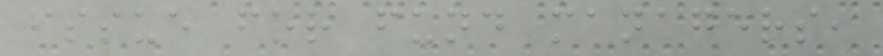issue for fund managers,
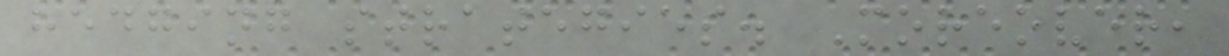hedging strategies. Moreover,
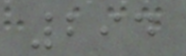294
